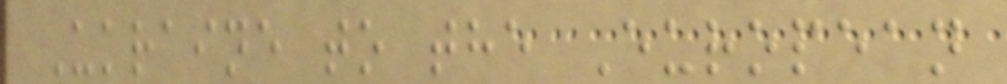Ukraine to the European
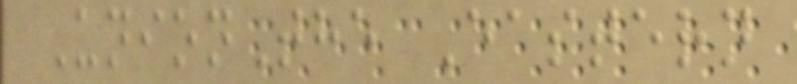UnionThe Eastern
